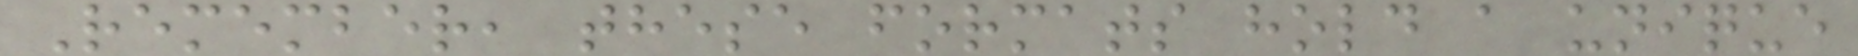Remember, these formats hold a unique
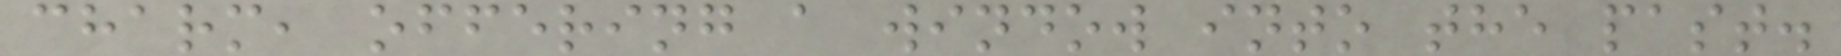charm, offering a window into the past.
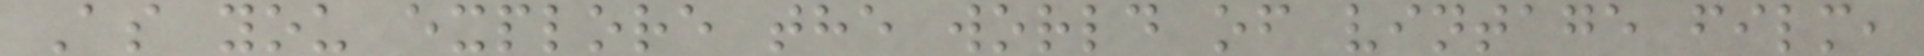As you explore the world of vintage film,
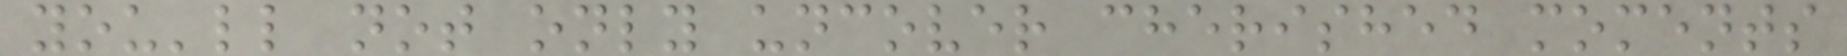you'll not only uncover cherished moments
